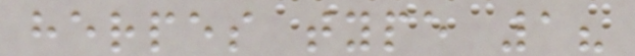herpes type 1?
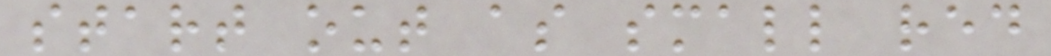start out as small red
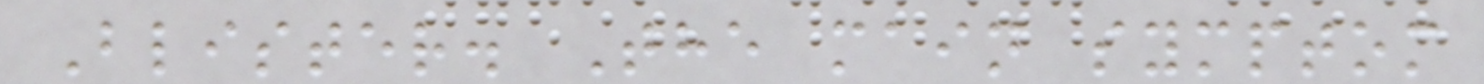Blister. The main symptom
